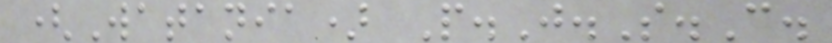(Watania) P.J.S.C.
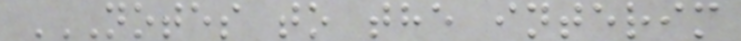NOTES TO THE INTERIM
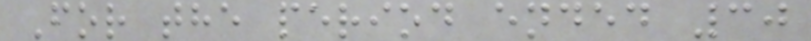For the period ended 30
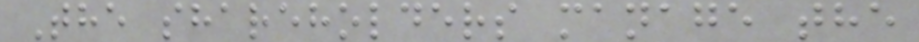The shareholders manage the
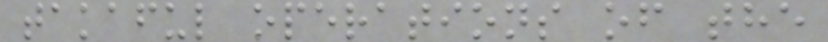takaful operations of the
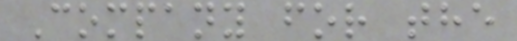Company for the
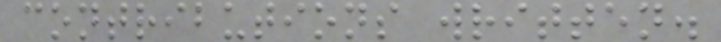contributions written.
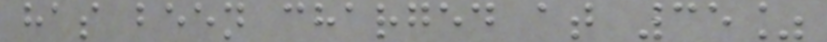has been charged at 35%
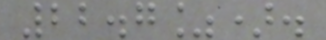22.7%).
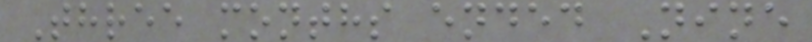Three months ended Nine
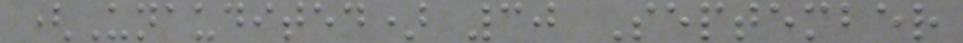(Unaudited) 30 September
